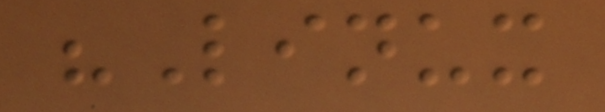"Linux
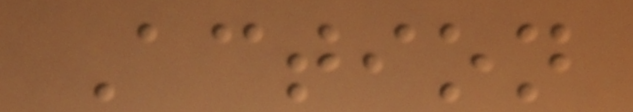Action
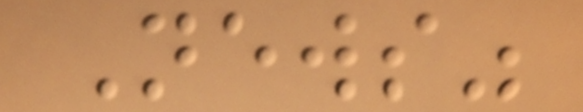News"
